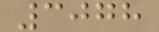3078
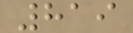819
